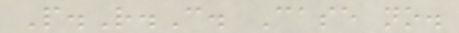P.R.C. Case no.
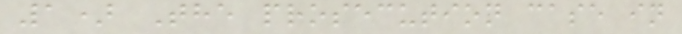1) The prosecution case in
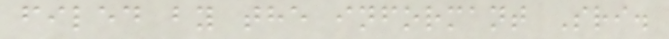filed by the informant Sri.
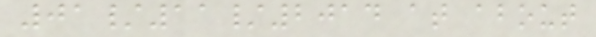01/11/2014 at about
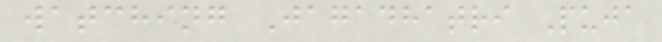watching Jagadhatri Puja
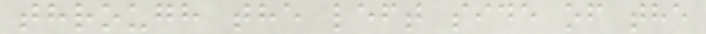through the left side of the
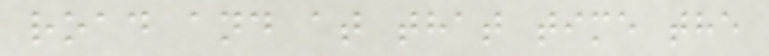road and at that time the
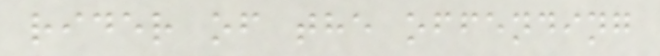rider of the offending
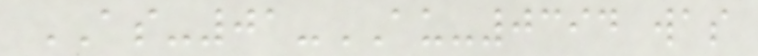AS-01-AU-0394 was
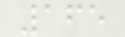165
